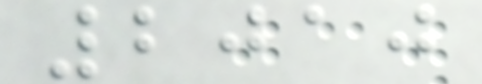2010
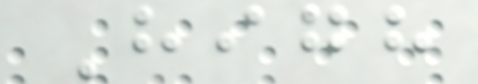High
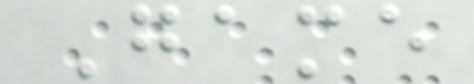Game
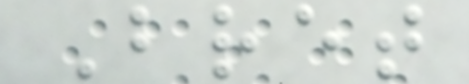Bret
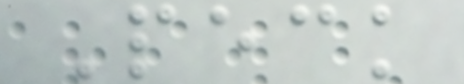Peck
